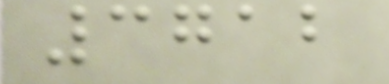3712
